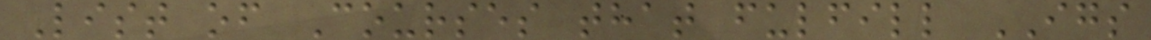List of Courses that fulfill IGS
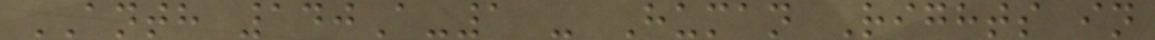ANTH 140A-1 - Human Rights in
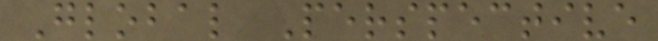Global Perspective
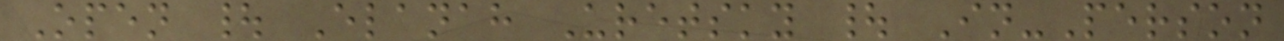Open | Elanah Uretsky | In-Person
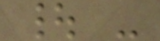| -
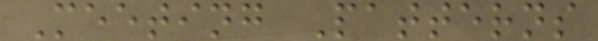Meeting Patterns
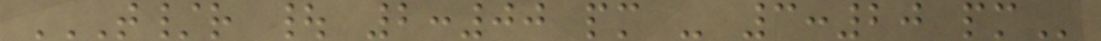T/R | 2:00 PM - 3:20 PM
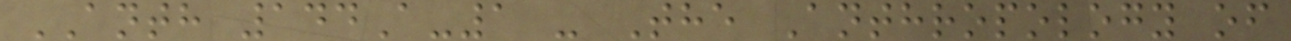ANTH 144A-1 - The Anthropology of
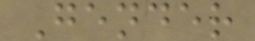Gender
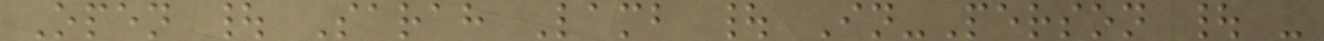Open | Sarah Lamb | In-Person | -
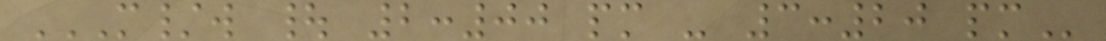M/W | 2:00 PM - 3:20 PM
